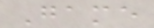Game
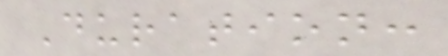Duration:
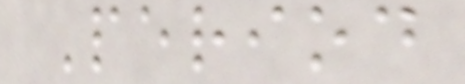Period
